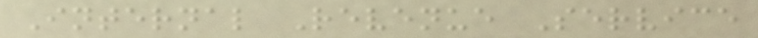Internal Revenue Service
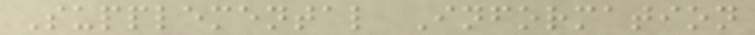Supplemental Information
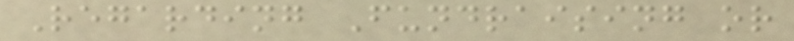Regarding Fundraising or
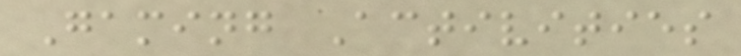Gaming Activities
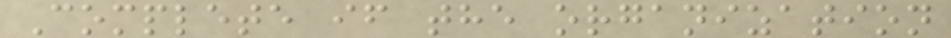Complete if the organization
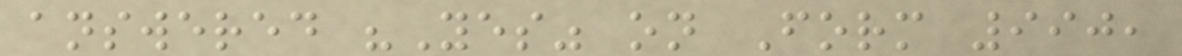answered "Yes" on Form 990,
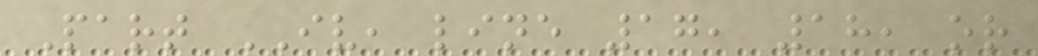Part IV, line 17, 18, or
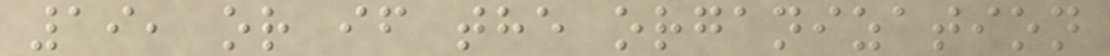19, or if the organization
